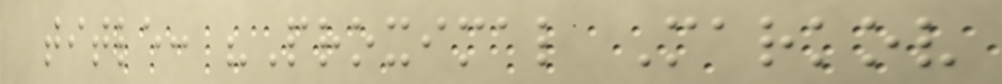title: "Proximal Markov
